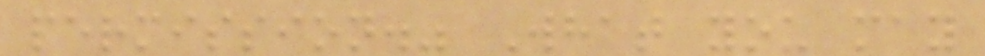permission." What you may
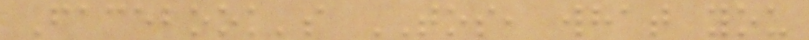Facebook's TOS, what you
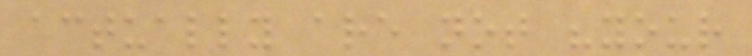actually are not "your
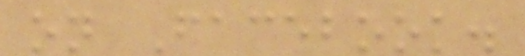on Facebook.
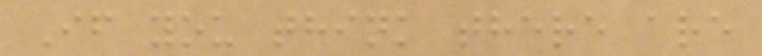If you think there are
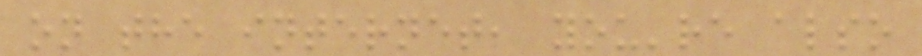on the internet, you're also
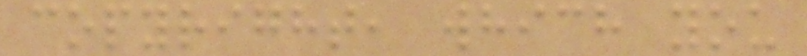copyright, which you
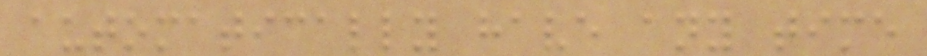automatically have any time
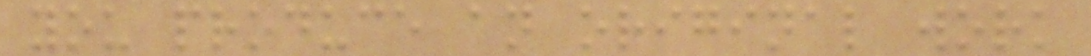you produce an original work
